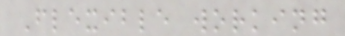Flexible working
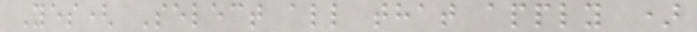Yes( Select all that apply )
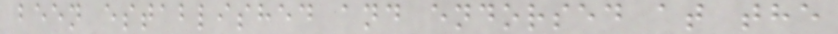been established and endorsed at the
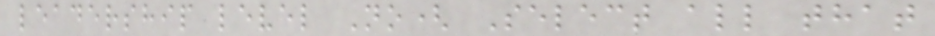leadership level No( Select all that
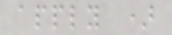apply )
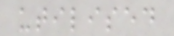utilised
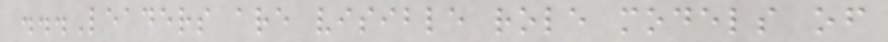...Leaders are visible role models of
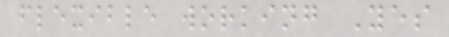flexible working Yes
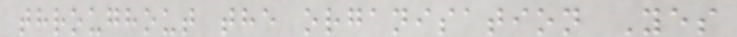throughout the organisation Yes
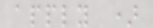apply )
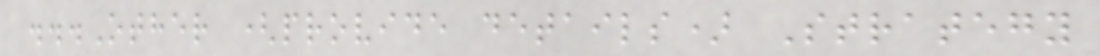...Other (provide details) Strategy
